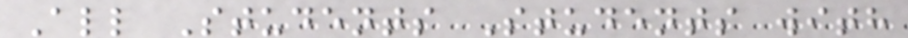All Students Students with
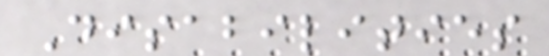Disabilities
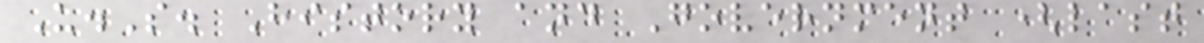U.S. History and Government (last
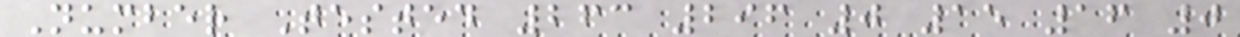Number Tested 263 296 0 15 16 0
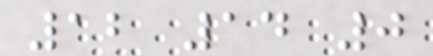12 14 0
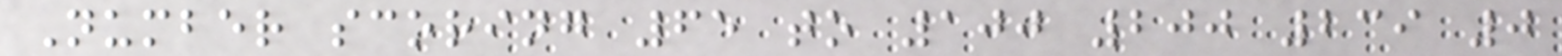Number scoring 65 to 100 200 239 0
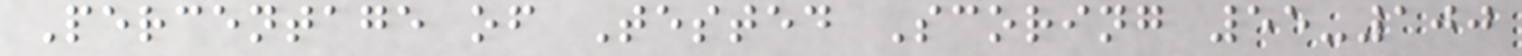Percentage of Tested Scoring 55-100
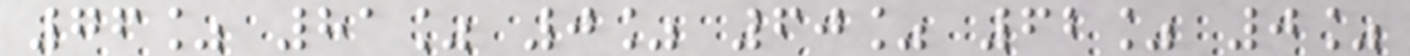76% 81% 0% 60% 62% 0%
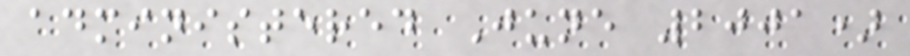administered June 2001)
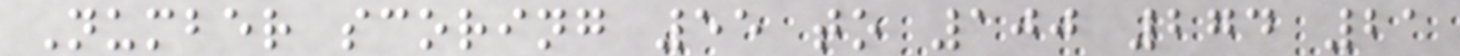Number scoring 55 to 100 274 21
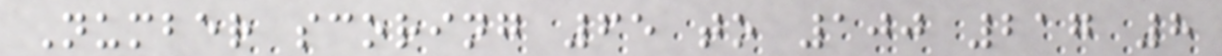Number scoring 65 to 100 217 8
